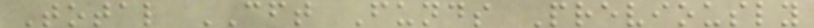Total CFT Funds Previously
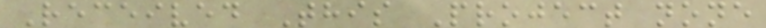Received This Project none
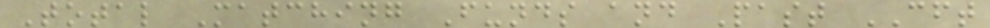Total Matching Funds and Past CFT
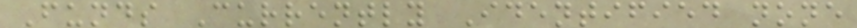Funds Currently Identified none
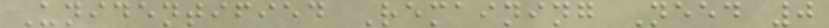Unidentified Remaining Need 0
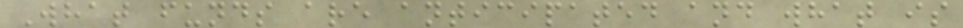What funds are anticipated and what is
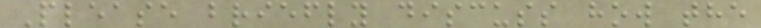Please briefly discuss how the
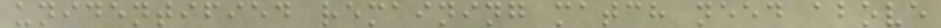unidentified remaining match need above
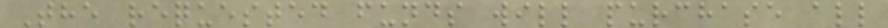The requested funds will purchase all
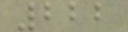222
